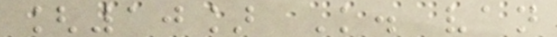[10] K. van
